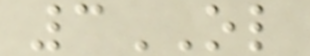3OL
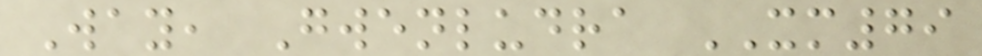Way, Gwenludra XM79
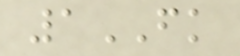1FK
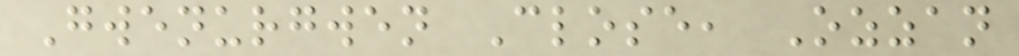Gwenurgwen Close, Ozzan
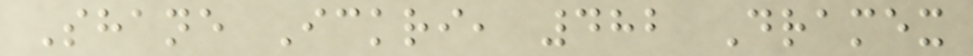Shane Ickri, 482 Dramex
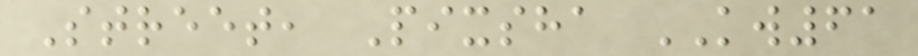Street, Pixsha KW61
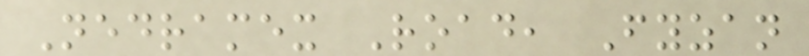Nedramex Road, Fyzan
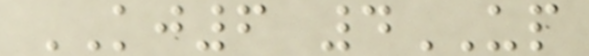KJ6 4UP
